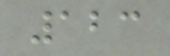123
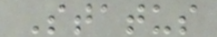Status
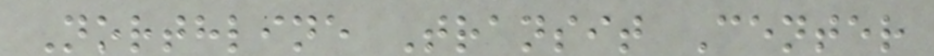Northline Transit Center
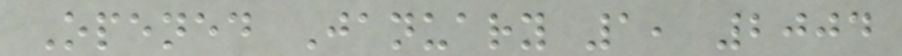Opened January 1, 2004
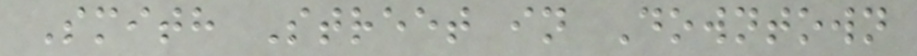Smith Street in Downtown
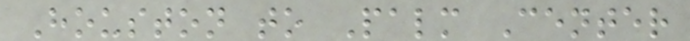Houston to Palm Center
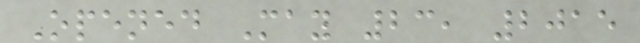Opened May 23, 2015
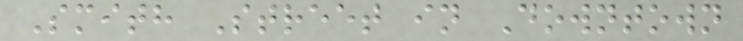Smith Street in Downtown
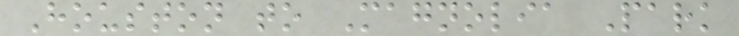Houston to Magnolia Park
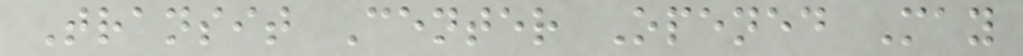Transit Center Opened May
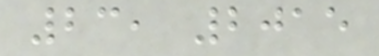23, 2015
